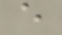e
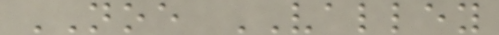NOE VALLEY
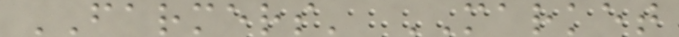FARMERS' MARKET
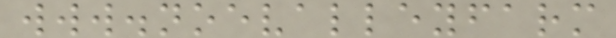www.noevalleyfarm
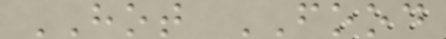HOT FOOD
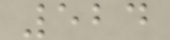524
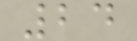24
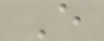E
